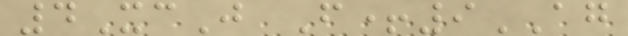4XcJ F+9AG
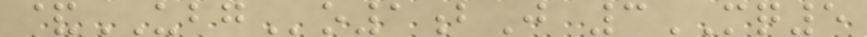&UBGo1bJ 3MQ5
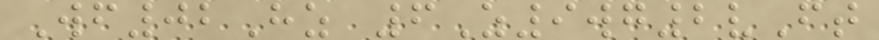Wf02Hz 6Z9wg2vFt
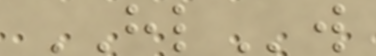HLw
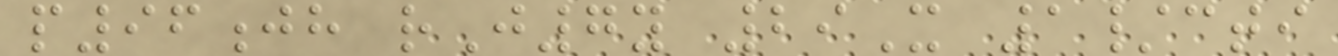p96jh rJ7y 29X 1/cti
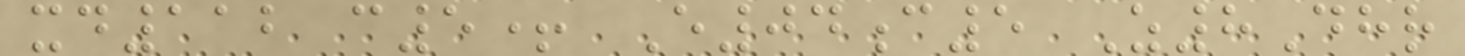xd112 c5+ E04c5 Z8Dhr
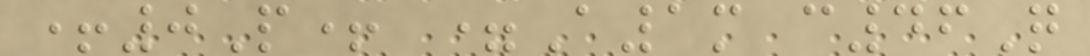+0P+ =A1m c46Q
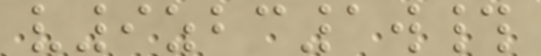v9zbc1w#
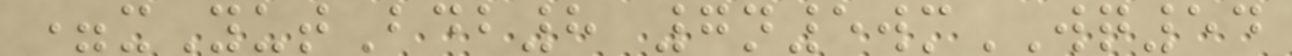=xYutBdb8 7n5wmWQ54
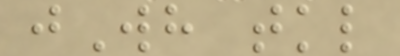jWh tkl
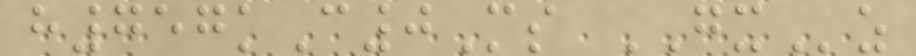h757kC0Ms GXz
